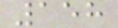158
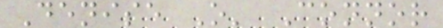Denise O' Connor
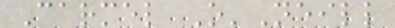Carmel O'Neill
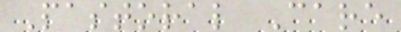Pastoral Care
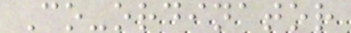Co-ordinator
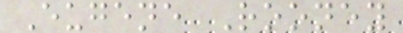Eugene Rooney
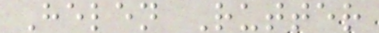Helen Rutter
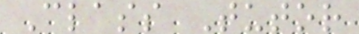Class Tutor
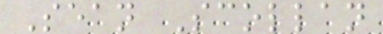Sean Scollan
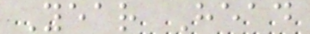Year Head
